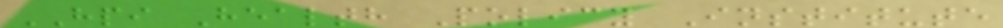HPI Health Policy Institute
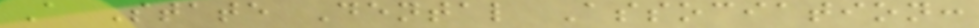A State Dental Association:
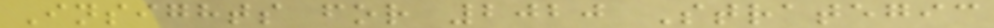Insights for 2020 Strategic
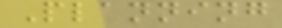Planning
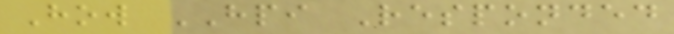How HPI Responded
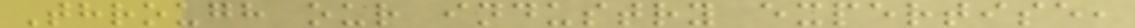Through our industry expertise,
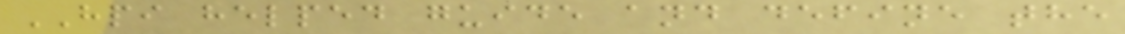HPI helped guide and define the
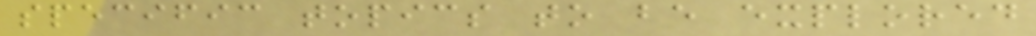specific topics to be explored
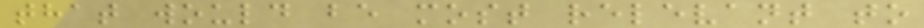that would be most relevant to
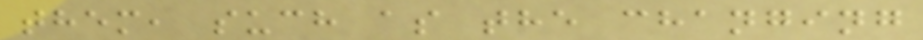them, such as the changing
